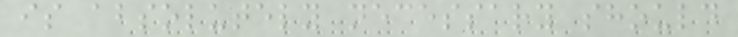is absolutely necessary should
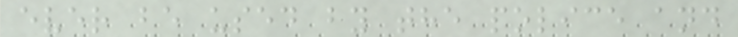ever be used by the police and
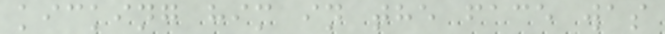kicking him in the face was
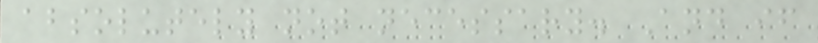absolutely not necessary. And if
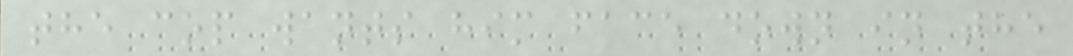the cop wants him face down in the
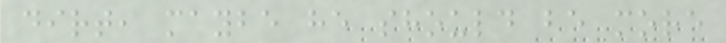dirt, maybe he should be more
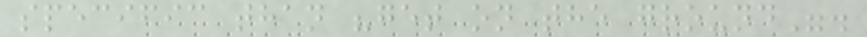specific than "get on the ground".
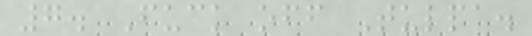7. Fuck off Tulpa.
